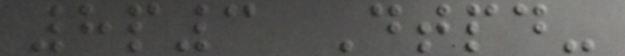8p3 Dtpd-
